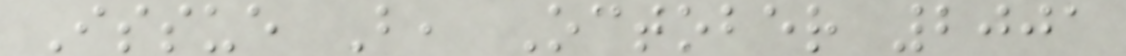Issue B, October 2001
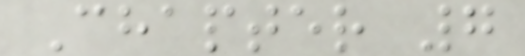Chapter 7
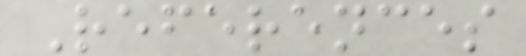References
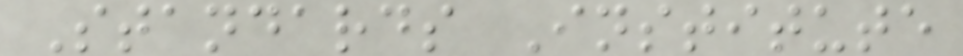Standards Institute
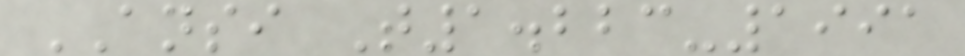ANSI T1.223-1991
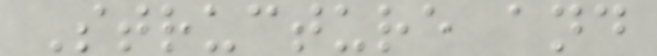Structure and
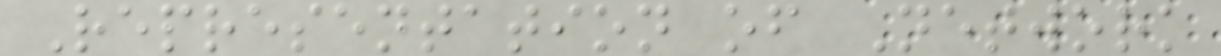Representation of Network
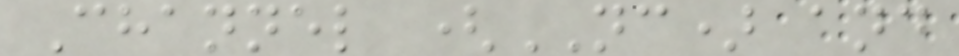Channel (NC) and
